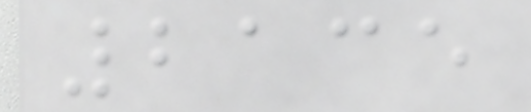2135
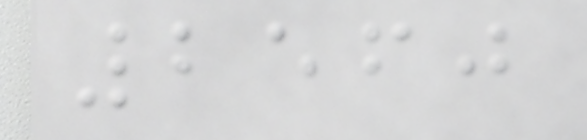2560
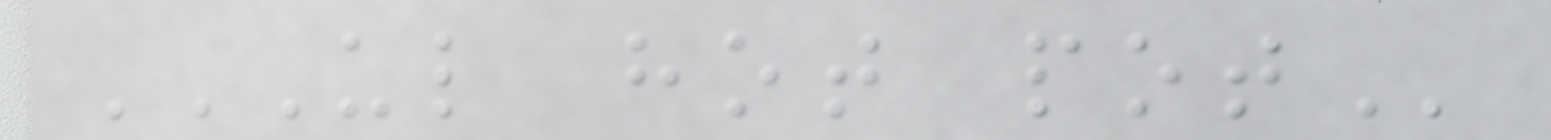UL HOT POT
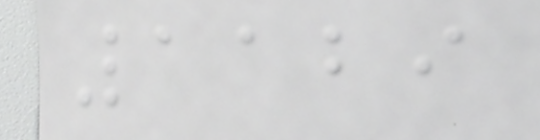1129
